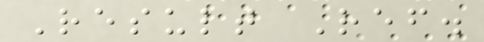Result Ref.
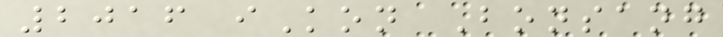2016 iKon Bonsang
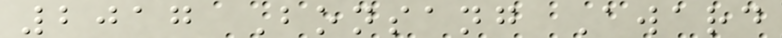2017 Bonsang Award
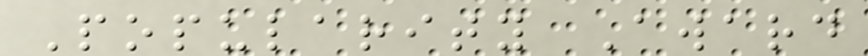Popularity Award
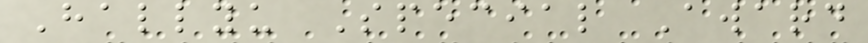Hallyu Special Award
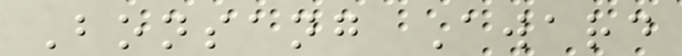Bonsang Award
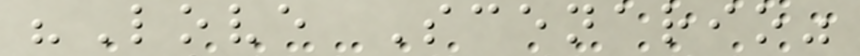"Love Scenario"
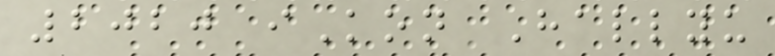2020 iKon Hallyu
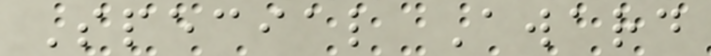Special Award
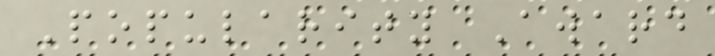Popularity Award
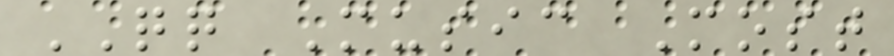QQ Music Most
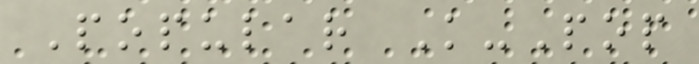Popular K-Pop
